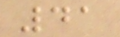41
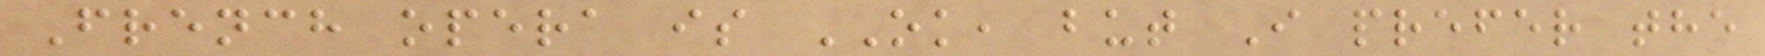French opera is OK, but I prefer the
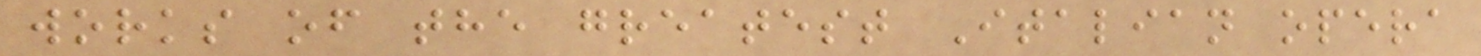works of the greatest Italian opera
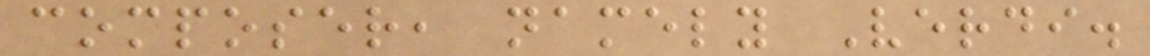composer, namely Verdi.
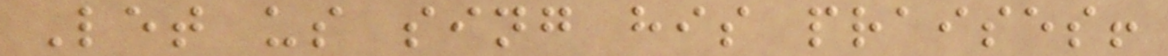Let us sing his praises!
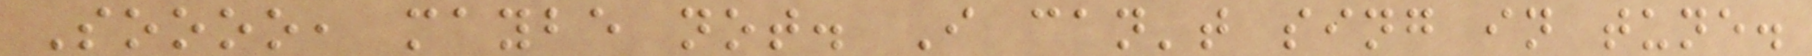Soooo, maybe not. I can't sing in tune.
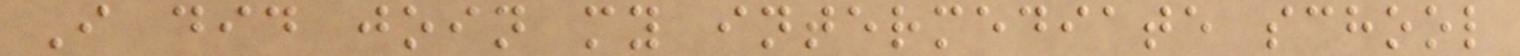I did join my intermediate school
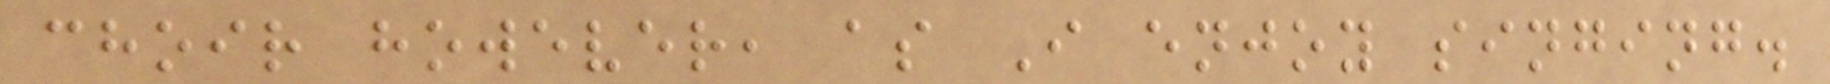choir however, as I enjoy singing.
